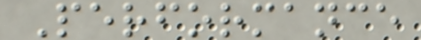Performance
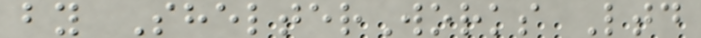by ShelterWorks Ltd
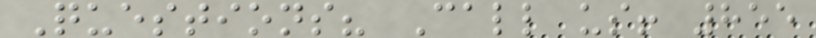Questions? Call us! 855
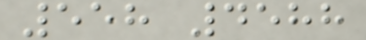558 4588
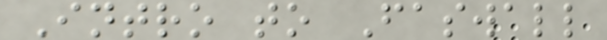Intro to Faswall
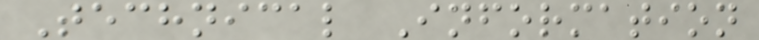Technical Information
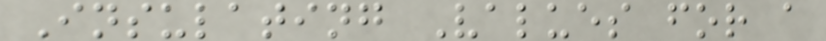Insulating Values for a
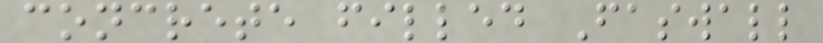concrete filled Faswall
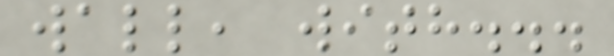wall, with...
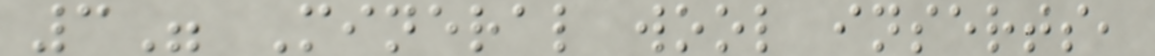3" Mineral wool inserts,
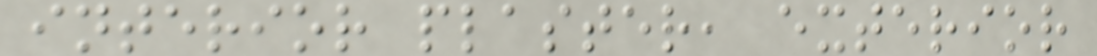interior plaster, exterior
